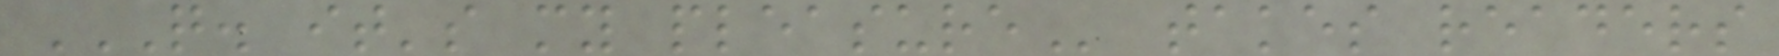Q. IT'S MY PLEASURE takes readers
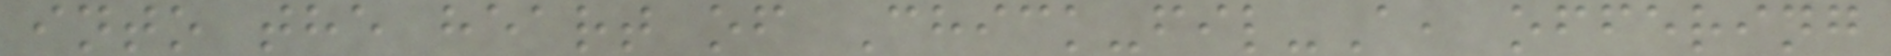into the heart of Chick-fil-A, offering
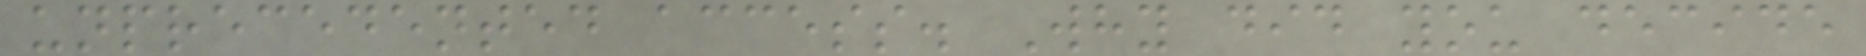unprecedented access. Why did you decide
